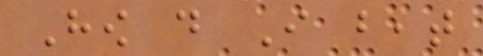How do I beat
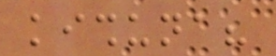kishuna?
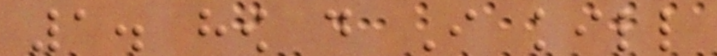1. how do I kill
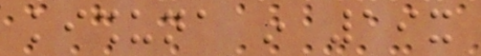kishuna in 19x
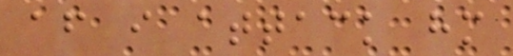after i attack him
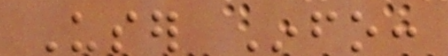User Info:
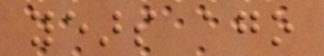years ago
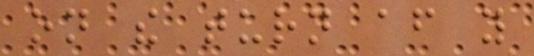on the turn after you
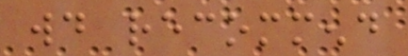would recommend
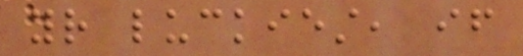your luckiest, if
